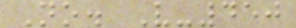No. V-450
